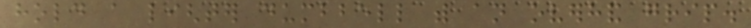hold a lighter dumbbell with an overhand grip.
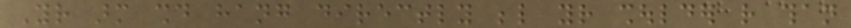Your arm should hang directly below your shoulder rather than
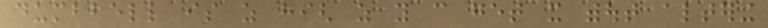dumbbell is as high as you can get it without altering
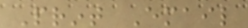Print Email
